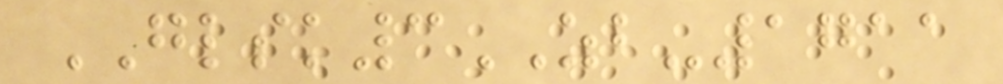GLSK3ZB-1711
